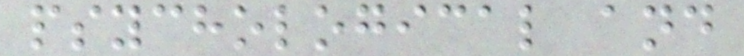psychological and
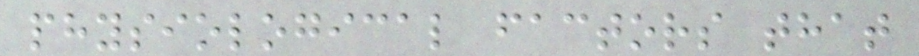physiological factors that
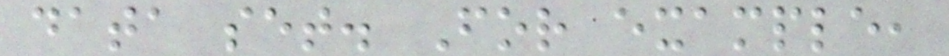data set. For example,
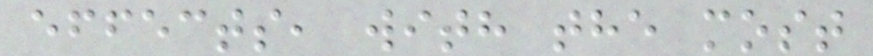effects, with the most
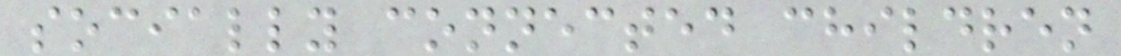socially connected children
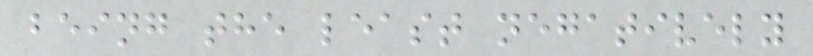being the least negatively
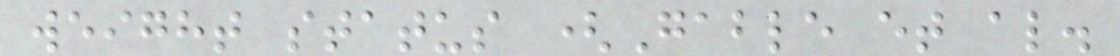weight status (Gable et al.
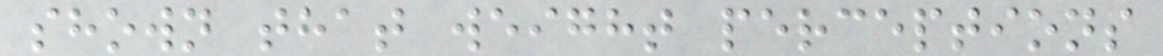shown that weight perceptions
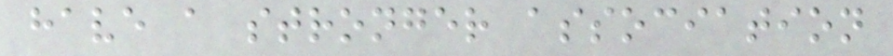have a stronger association
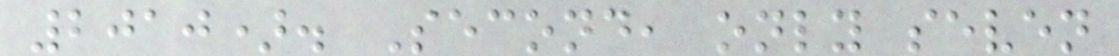2010). Second, only seven
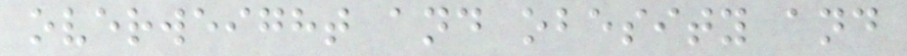overweight and obesity and
